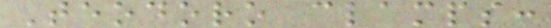Teodoro clamps:
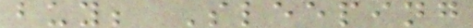buy; Sleeping
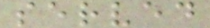served
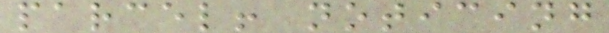parcel! noticing
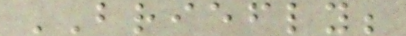BRIEFLY;
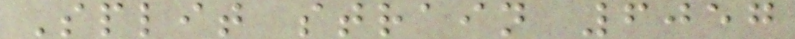Split strain 6057
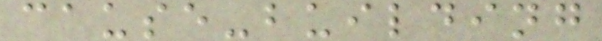cause-building
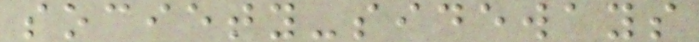society-sideways
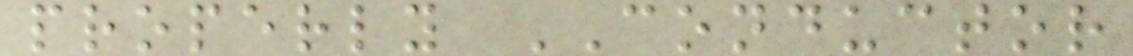properly CONDUCTOR
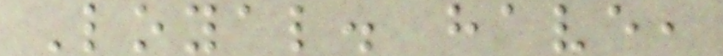Loyal. have,
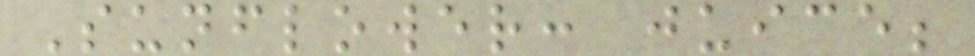Sunflower: juice;
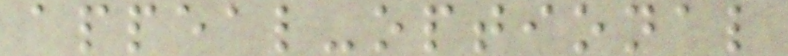appeal-optional
